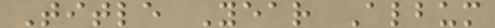Title Year Album
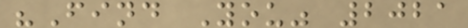"Find You" 2021
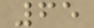65
